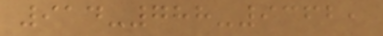914-788-9362,
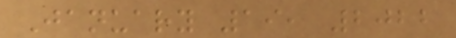January 19, 2022
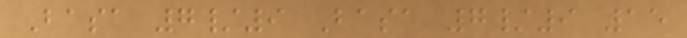Basa 7/9 Basa 7/9 15
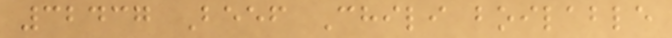32437 Beef Chili boilable
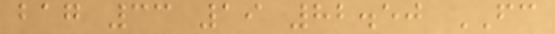bag 33 19 82.50 FC
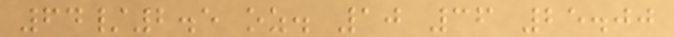64/2.5 oz. 10 36 25.00
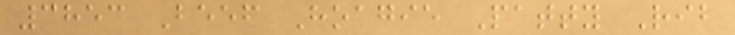3853 Beef Hoagie Patty Rib
